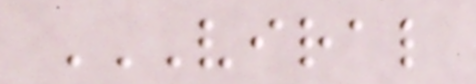VIRAL
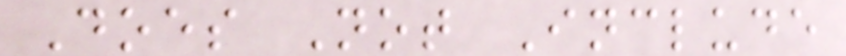Does Not Include
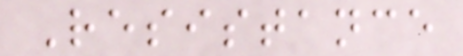Resistance
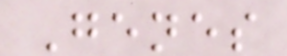Genes
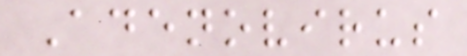Adenovirus
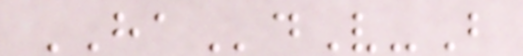HAdV-B
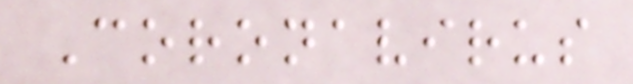Coronavirus
